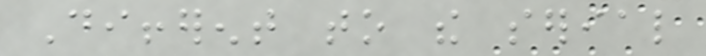Different to the serial
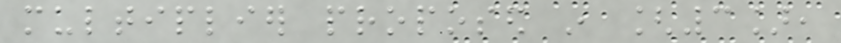multiplier proposed in [3],
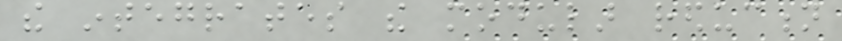the integrates the modular reduction
